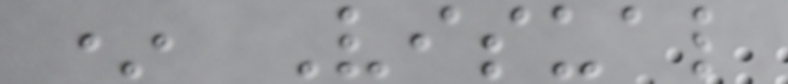* Visual
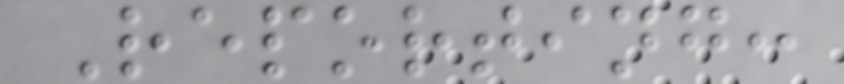Reporting:
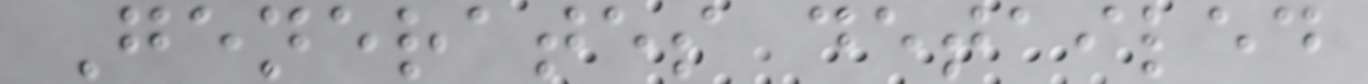Generates detailed
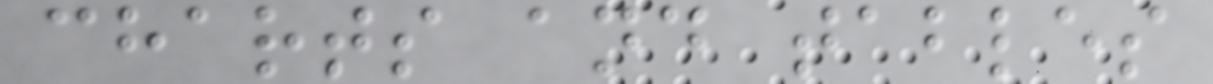charts and tables
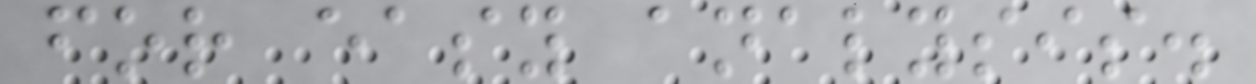for easy analysis.
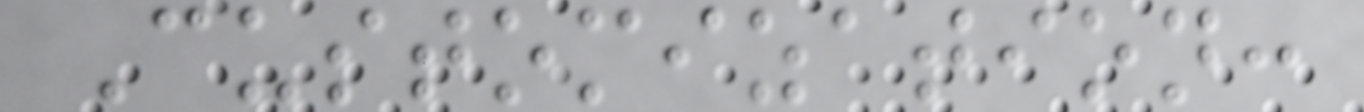Customization:
